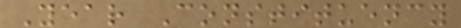Year Constituency
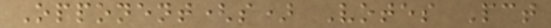Opponent(s) Votes Pct
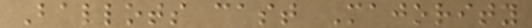Ballots cast Majority
